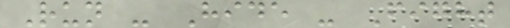Run - Hide - Fight
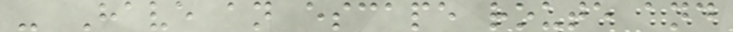- Have an escape route and
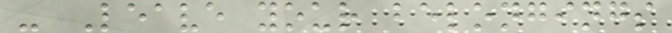- Leave your belongings
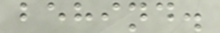behind.
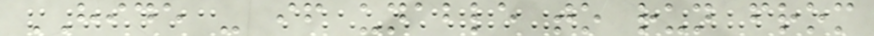HIDE - if unable to run from
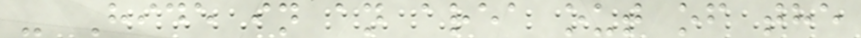- Hide in an area out of the
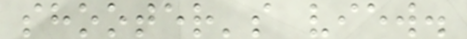shooter's view.
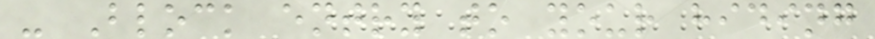- Block entry to your hiding
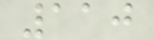110
